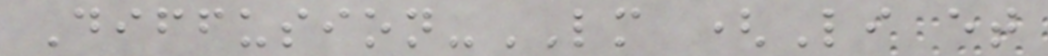Diffusion-LM (Li et
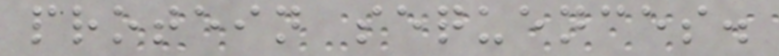protein sequences.
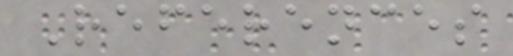References
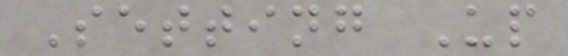Setting Up
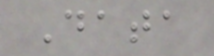Data
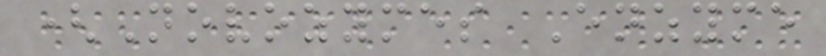(Novozymes Enzyme
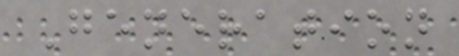Generation
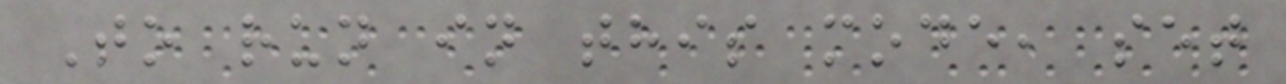To run in this mode, set
